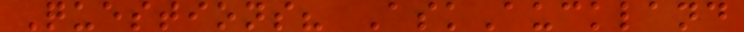Questions? AskAuckland
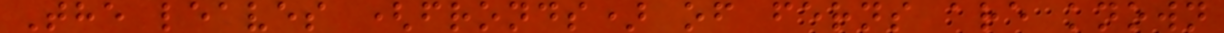The leaves (fronds) of ferns are known
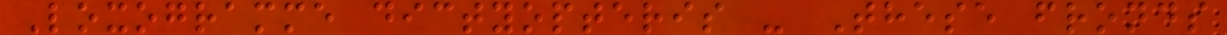Loxogramme dictyopteris - These fronds
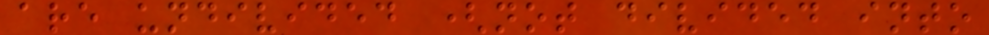are undivided (not divided into
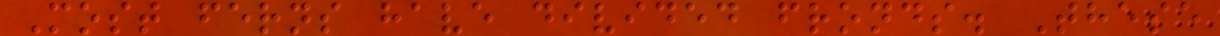Most ferns have divided fronds. These
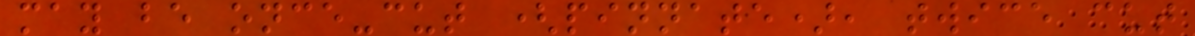may be once-cut (pinnate), twice cut
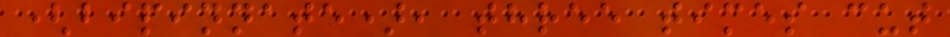(bipinnate), three times cut
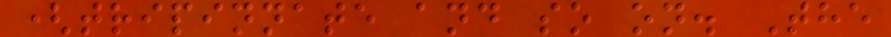(tripinnate and so on. The
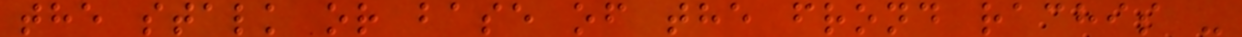the stalk or base of the frond rachis -
